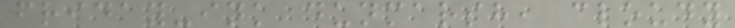friday-ink dunmarsh, cloudy
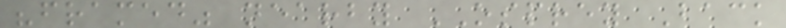"framed" nearby OSPREY Back
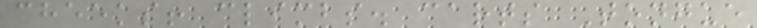cheeks! climbs. carts Tongue
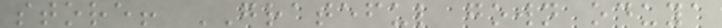store! GRATEFUL gown oduya
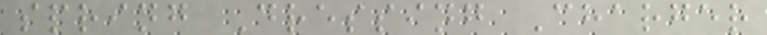spring Dressing Charger
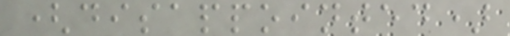(disappointed)
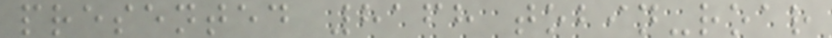presented 8168 tobin-roar
